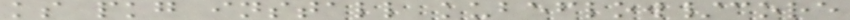ks pkg install kubeflow/core
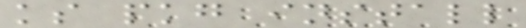ks pkg install
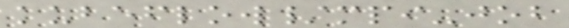kubeflow/mpi-job
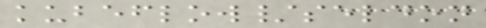kubeflow/seldon
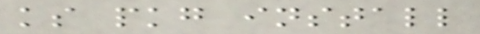ks pkg install
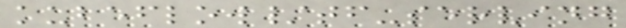kubeflow/tf-serving
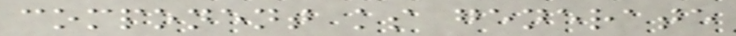component ks generate
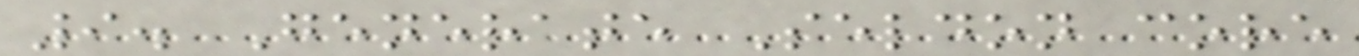9. Generate Seldon core
